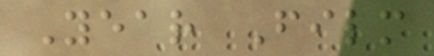Year Film
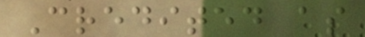Credited as
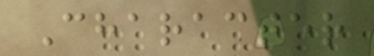Character
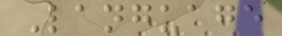Language
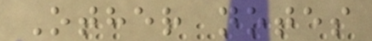Other notes
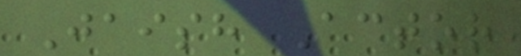Jaish Actor
